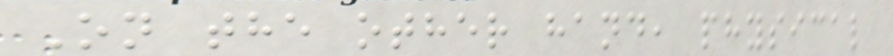On the other hand, physical
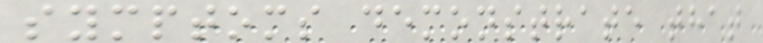symptoms demonstrate that
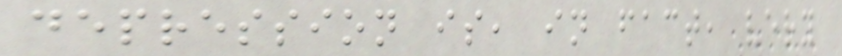depression is, in fact, very
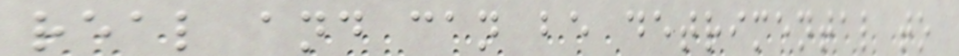real and can be detrimental to
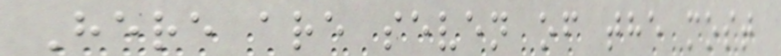Here are seven of the most
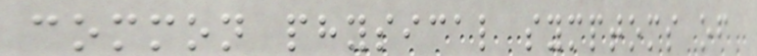common physical symptoms of
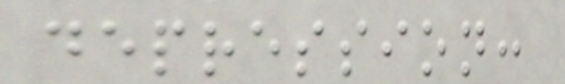depression:
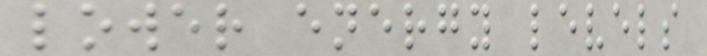lower energy levels
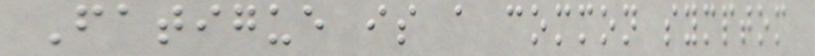Fatigue is a common symptom
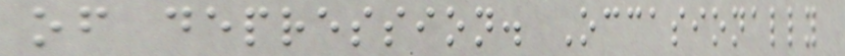of depression. Occasionally
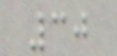30
